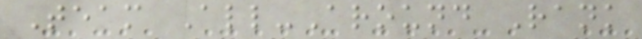Team All-Around Rank
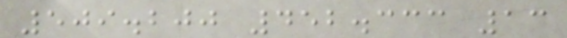509.200 452.333 13
